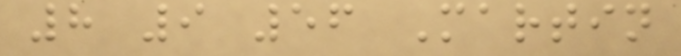8 9 56 Martin
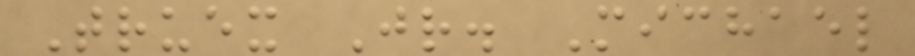Truex Jr. Michael
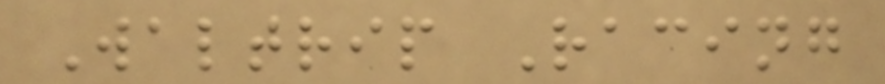Waltrip Racing
